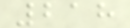218
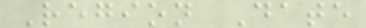Region Date
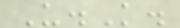U.K.
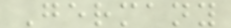Germany
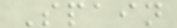Spain
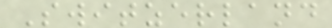Switzerland
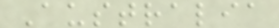Australia
